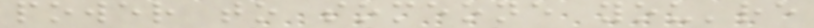power to someone you're
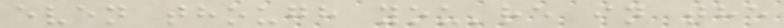even though you're in the
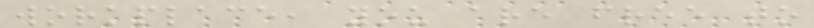workplace, you are free to
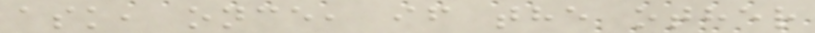ask, once, if the other
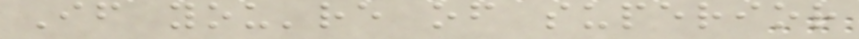If you're of superior
